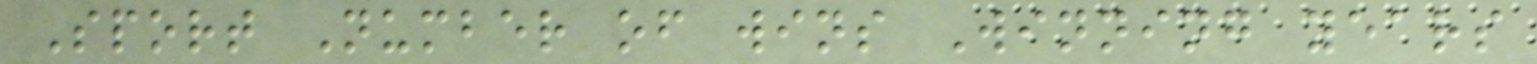Sport Number of wins Winning years
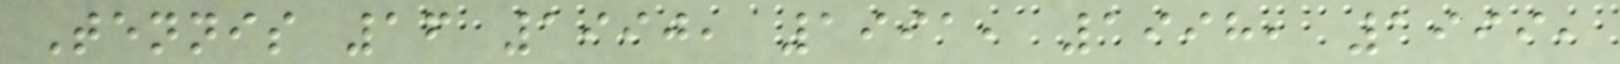Tennis 16 1990, 1991, 1998, 1999,
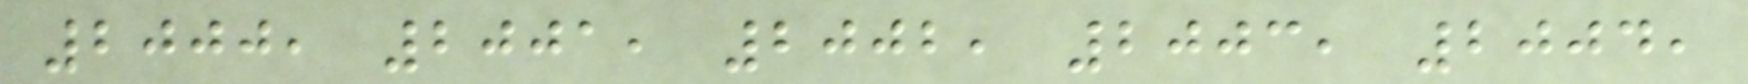2000, 2001, 2002, 2003, 2004,
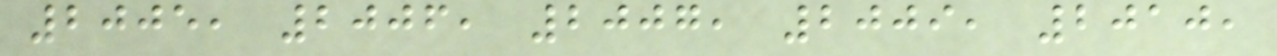2005, 2006, 2007, 2009, 2010,
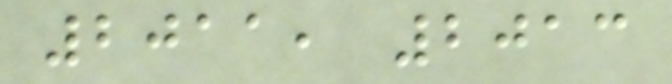2011, 2013
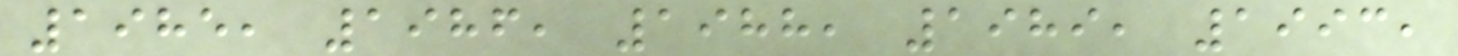1985, 1986, 1988, 1989, 1993,
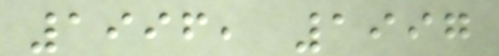1996, 1997
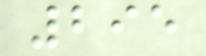295
